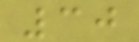30
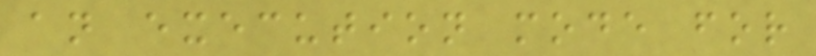an execution mode for
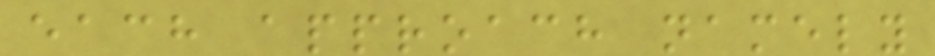each approach namely
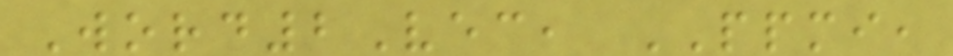Word2Vec, PPMI,
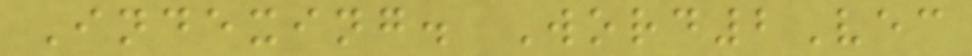Indexing. Word2Vec
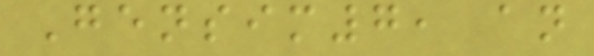Gensim7, an
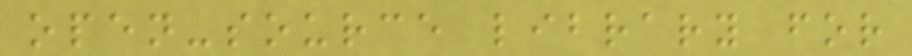open-source library for
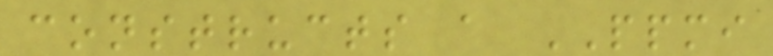constructs a PPMI
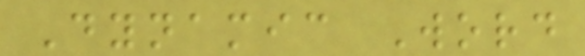Dynamic Word
